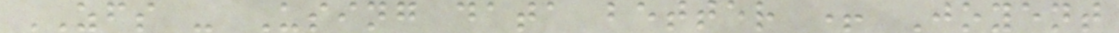ZFS - Using data better + Joyent
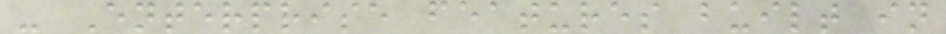- Enterprise features built in
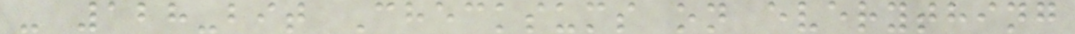- 128-bit Checksums on everything
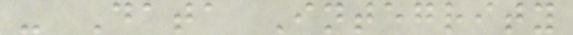- Data Integrity
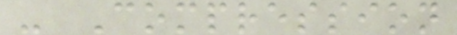- Compression
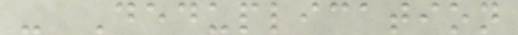- Deduplication
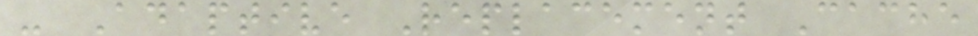- Adaptive Replacement Cache
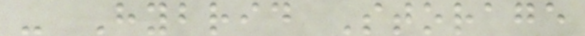- Hybrid Storage
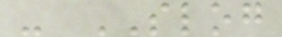- SLOG
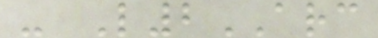- L2ARC
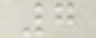7
